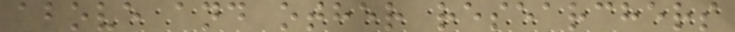above and other researchers
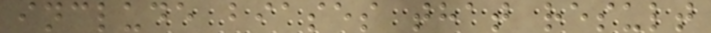include biases that result
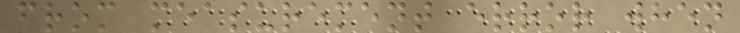from measurement error when
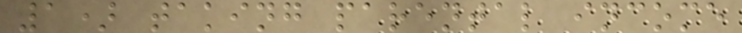1) taking parental income
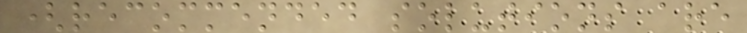(recommended solutions are
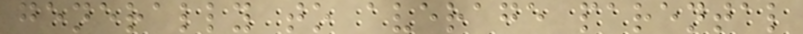generally to average parental
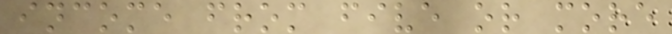income from five or more
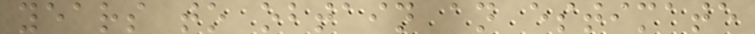years to obtain an estimate
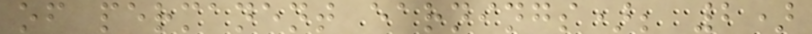of permanent earnings); 2)
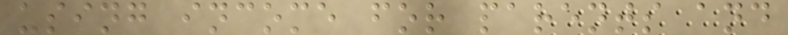using income for parents and
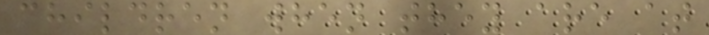children when they are at
